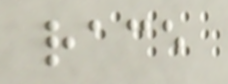race
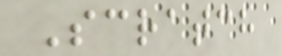Scratch
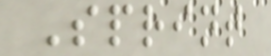Sprint
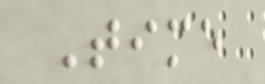Time
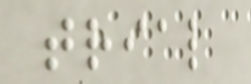trial
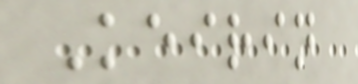Keirin
